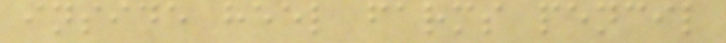inside heel farms pencil
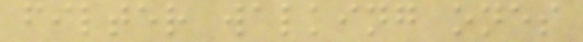filter walking ones
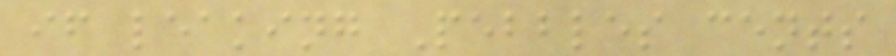if leaking Pebbles cents
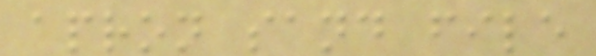apron sand file
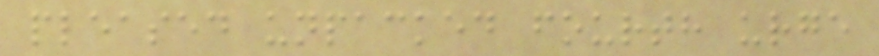pleased unpacked fourth urge
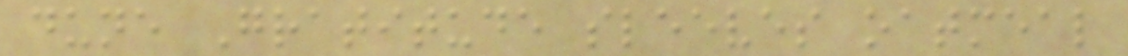dune Gratitude sleeves oatmeal
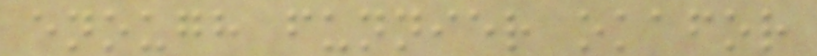enough funnier okafor
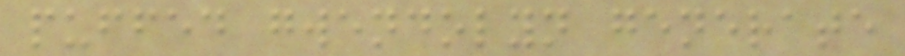puffed gwendolyn generate
